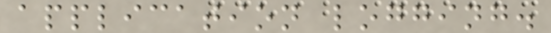application logging.
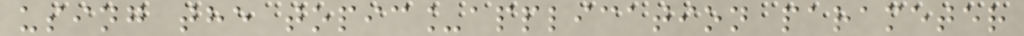using the topic_application parameter
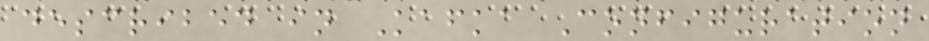described in Kafka Configuration
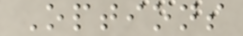Options
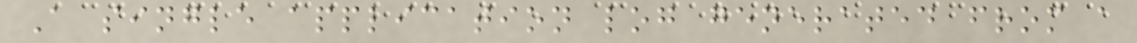A single application log generated from a
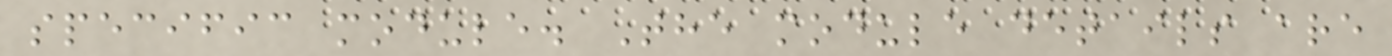specific module. The module details are
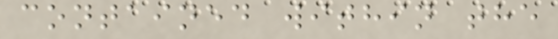contained within the
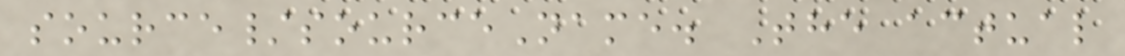source/sourceName. The actual
